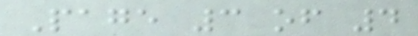Page 3 of 4
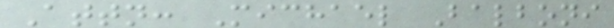Attn: Michael Balboni
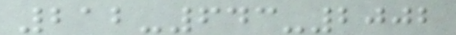212-643-2002
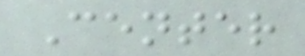Center
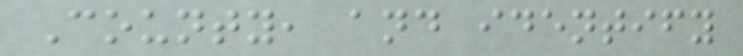County, and identify
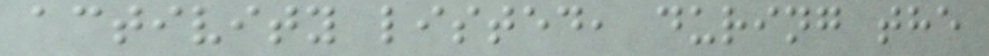activity listed, during the
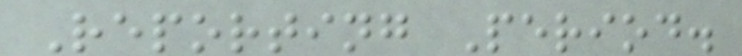Reporting Period.
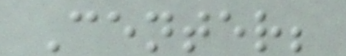Center;
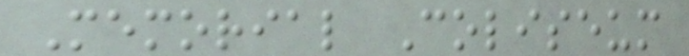Memorial Coliseum
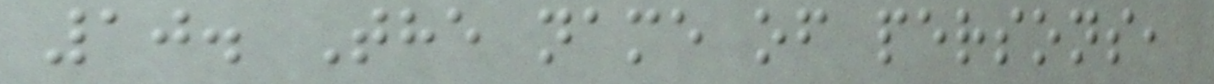10. The name of persons,
